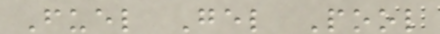Fuel Gel Pool
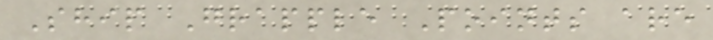Ship Grapple Points are
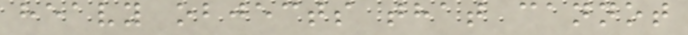heavy objects that cannot
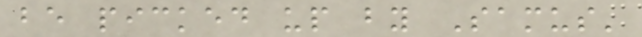be picked up by Samus'
